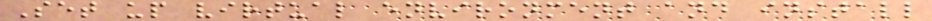Set up virtual environment and install
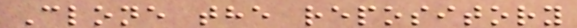Clone the repository
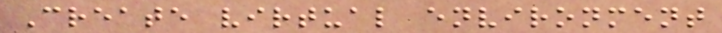Create virtual environment
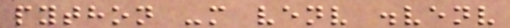python -m venv .venv
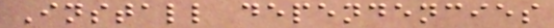Install dependencies
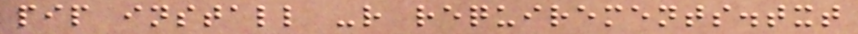pip install -r requirements.txt
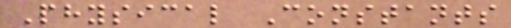Physical Constants
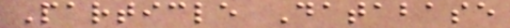Particle Database
